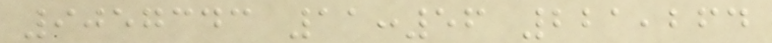9057343 11:56 221,264
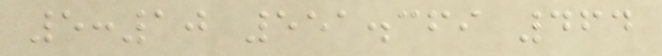5:10 551.369 464
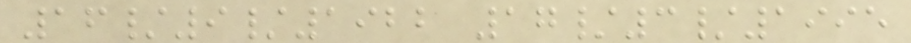16/9/1922 17/3/1995
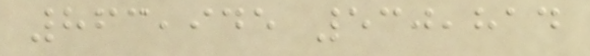863,945 530,814
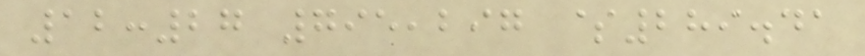12:27 795,297 $289.41
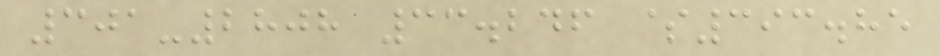301-2808 33.246 $393.85
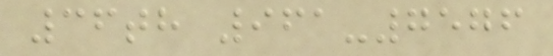36th 961-7576
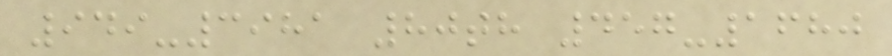949-3981 80th 457-1680
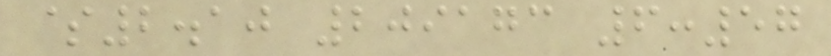$2.10 209173 6:57
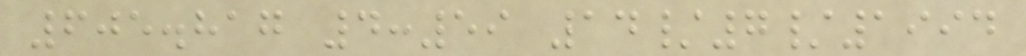605.817 4:59 14/7/1994
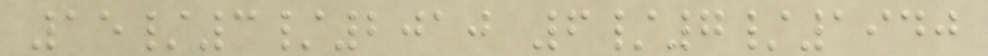15/3/2010 6/7/1940
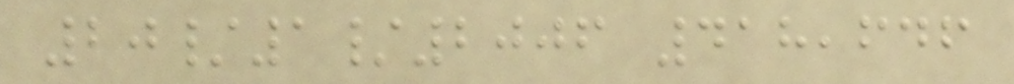20/1/2006 418,646
